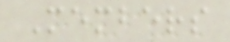Members
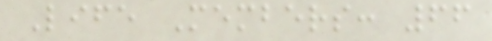Life Members: 66
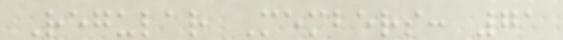Regular Members: 71
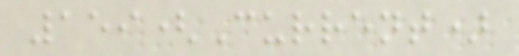159(Current)
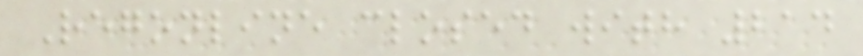Regonline closed with 214
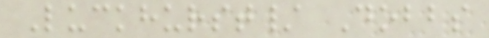Luckhurst/ Dobbs
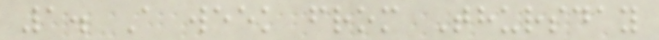1. A week from Thursday
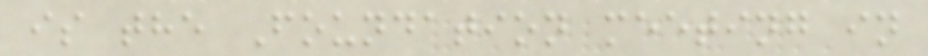is the Foundation meeting in
